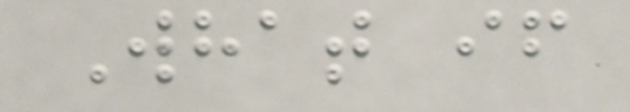What if
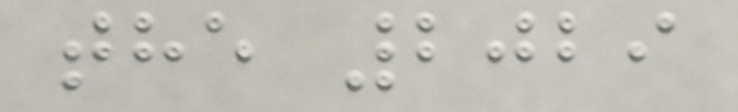the 2029
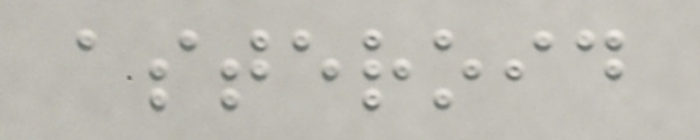asteroid
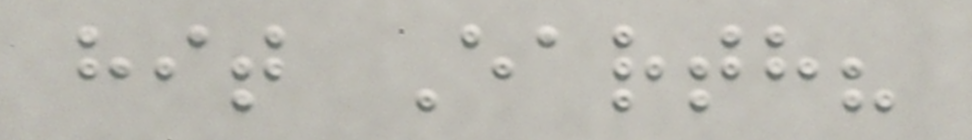hit Earth?
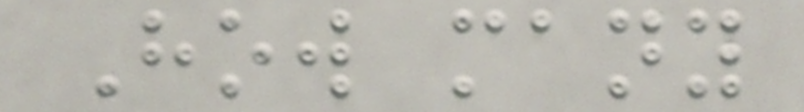How many
